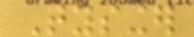Tysinger
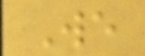We
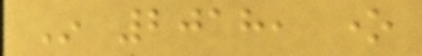In 2018, one
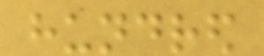hundred
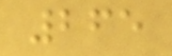265
